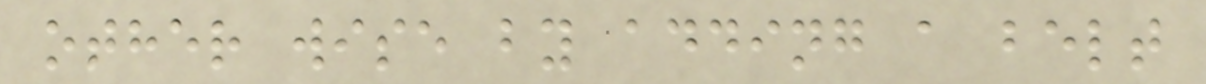other wise by adding a belt
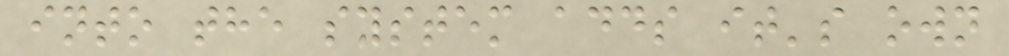into the system adds it's own
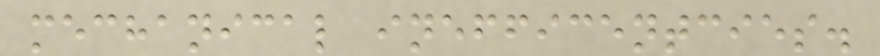mechanical inefficentcies.
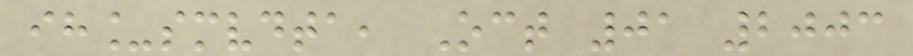ih_smvdta, Oct 01 2003
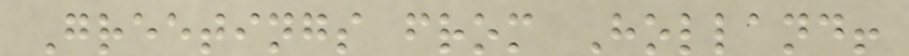Greetings from Holland!
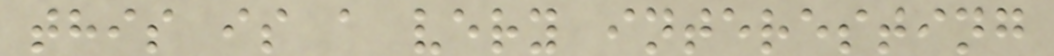this is a very interesting
